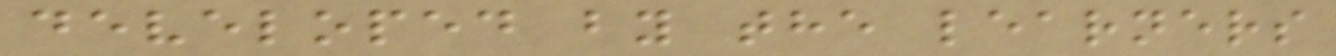developed by the learners
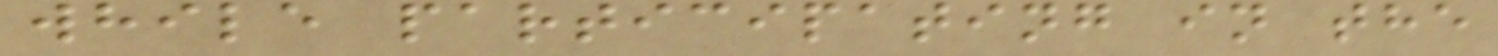while participating in the
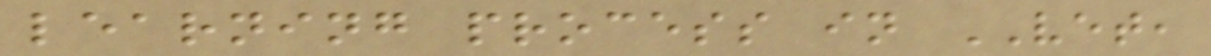learning process in VET,
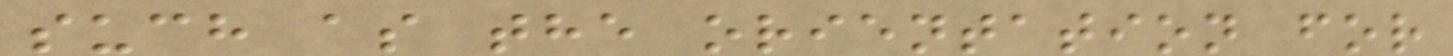such as the orientation for
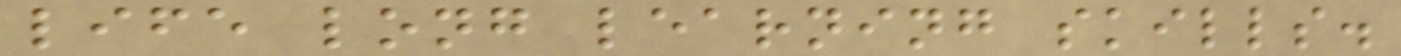life long learning skills.
